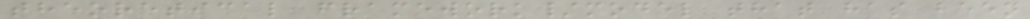theoretical framework/model that has been
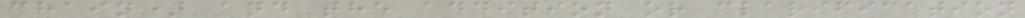chain) and the addition or clarification
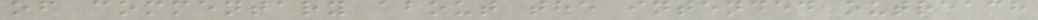of commentary about the intended outreach
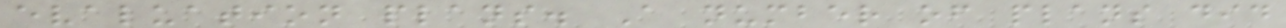evaluation plans. A number of plans did
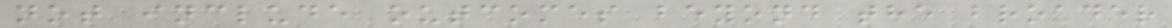not include outcomes beyond the broader
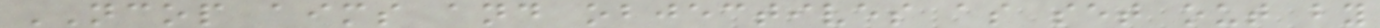NCOP aims and objectives as set out by
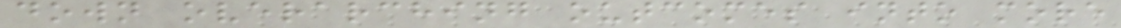down overarching outcomes into more
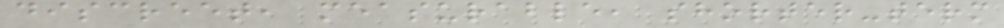discreet, measurable, shorter-term
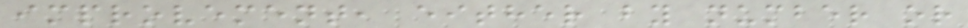improvement, either by number or
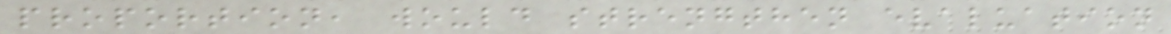proportion, would strengthen evaluation
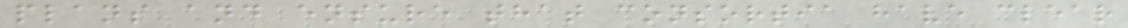plans and ensure that consortia have clear
